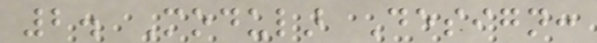2. Modular Design:
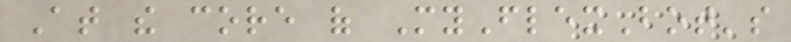At the core of MyFlexBot's
